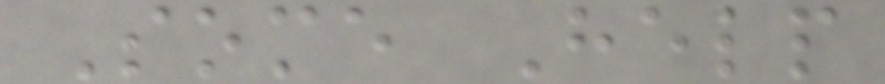Some Help
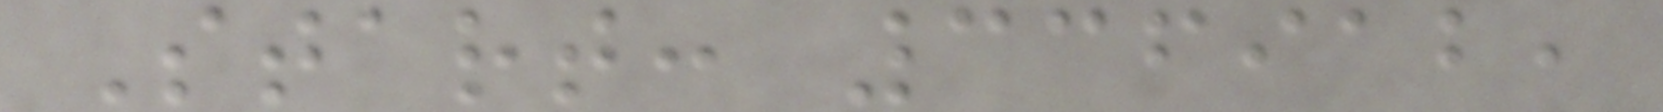Start: 336912,
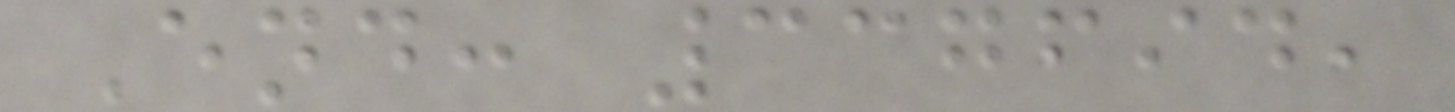End: 337694,
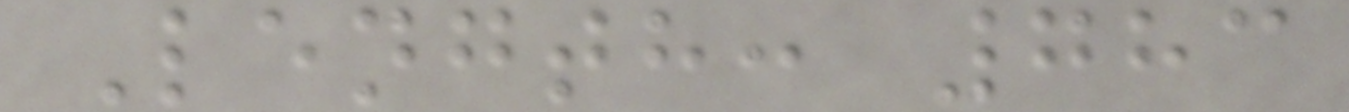Length: 783
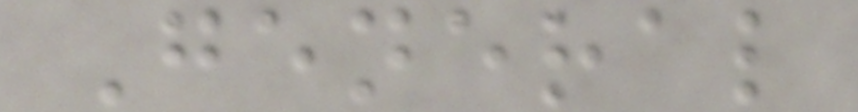General
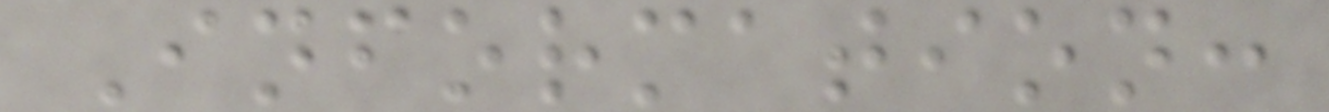Information:
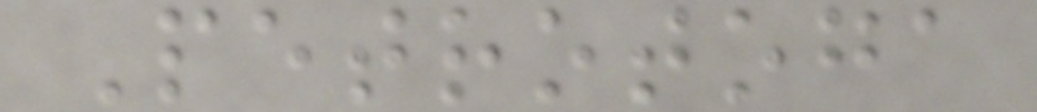Petrotoga
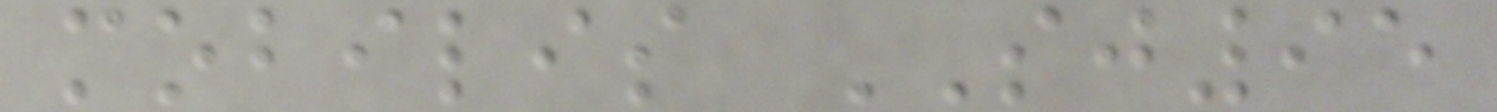mobilis SJ95
